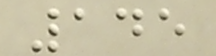145
